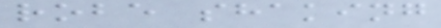robe shaking
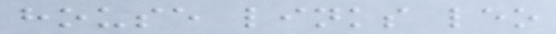house links leo
